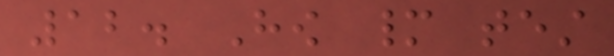12. How many test
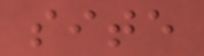site
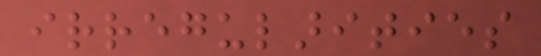irregularities
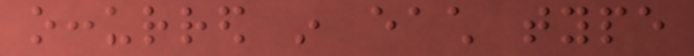occurred in each type
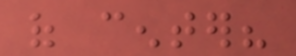of center?
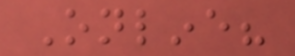Online?
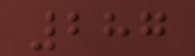287
